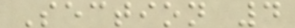Section 4
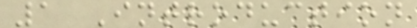1 Introduction
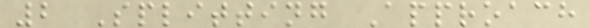2 Splitting Approach
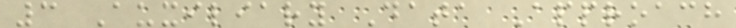3 Auxiliary Data Approach
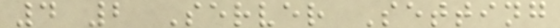4 2 Server Setting
